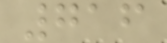716
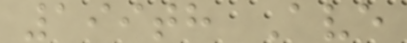199th Ave
